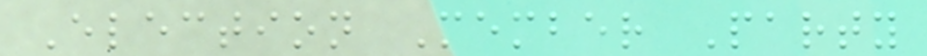Election Member Party
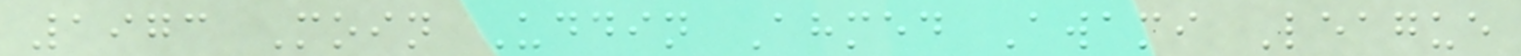1973 Moin Uddin Ahmed Awami League
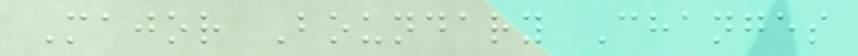Major Boundary Changes
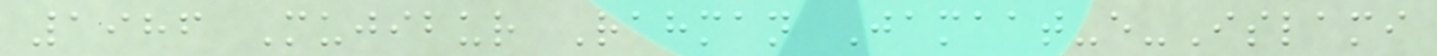1986 Mujibur Rahman Jamaat-e-Islami
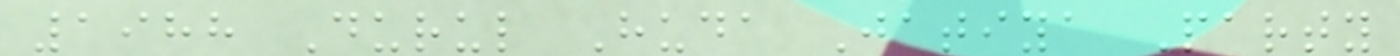1988 Durul Huda Jatiya Party
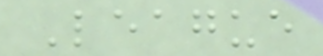League
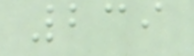239
